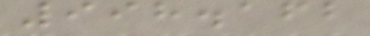998.162
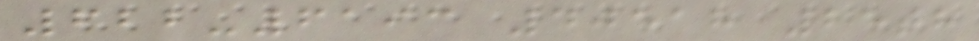622-6193 40518 25th
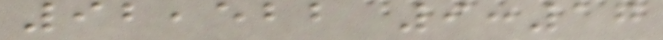92,522 9:17
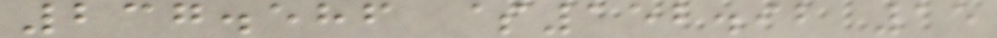237.586 $152.92 15
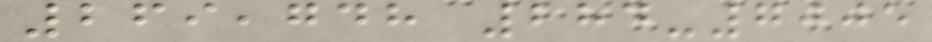269,748 284-7005
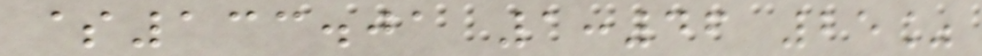$133.01 1:46 25%
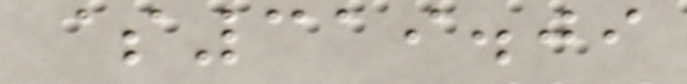$319.09
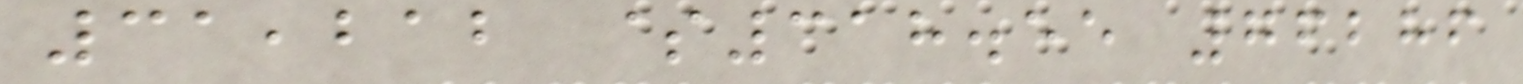31,212 $318.55 76286
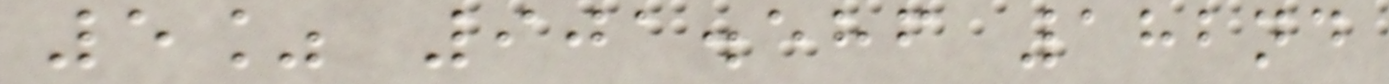5% 901.586 182nd
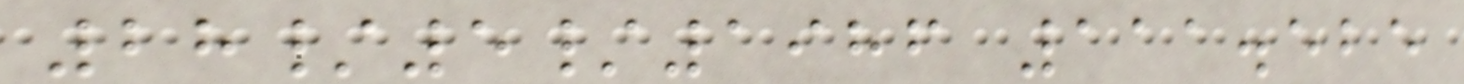28/5/1986 111.525
